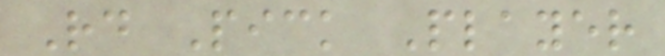Rd Pick Player
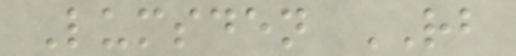Lumsden RB
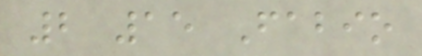2 15 Fabio
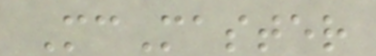McMaster
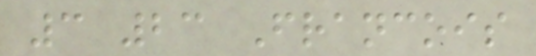3 23 Francois
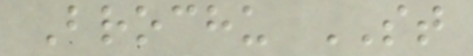Brochu ST
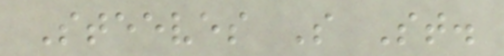Steeves S St.
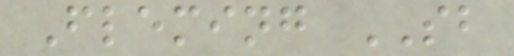Fleming SB
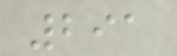291
